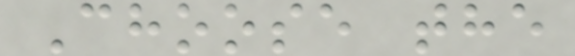Choose the
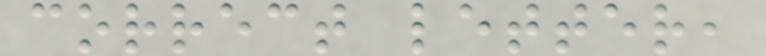correct letter,
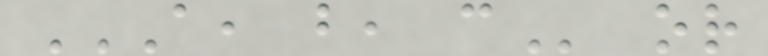A, B, C or
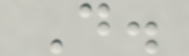D.
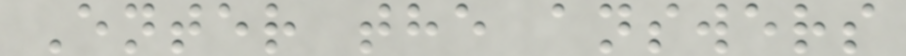Enter the answers
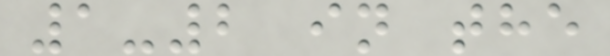1-2 in the
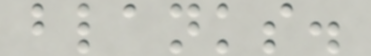blanks.
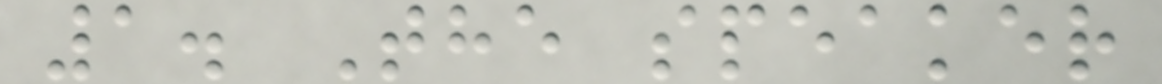1. The speaker
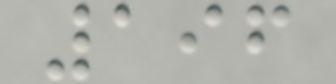196
